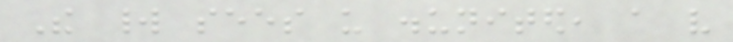The world sees us disunited, a very
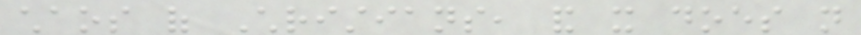chaos of Christians, and it does not
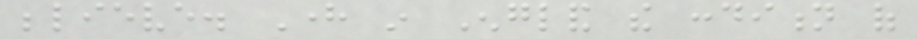believe. Here in England the condition of
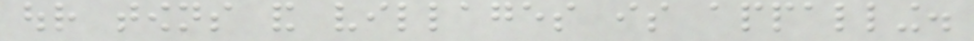our towns and villages is appalling.
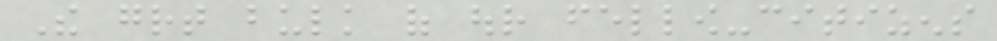The great bulk of our fellow-citizens
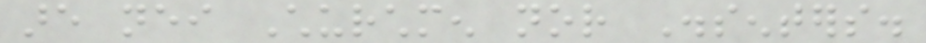are neither Churchmen nor Dissenters.
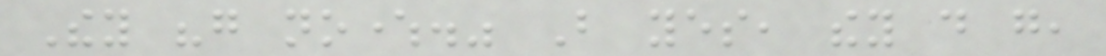They "go nowhere." But yes, they do go,
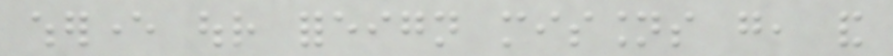wherever our foreign missions go, and
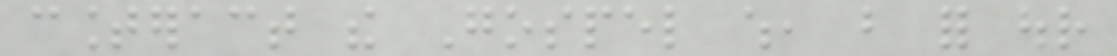counteract the Gospel which, but for our
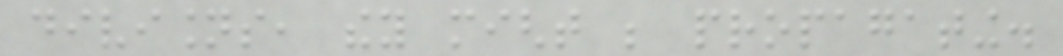divisions, they might be propagating.
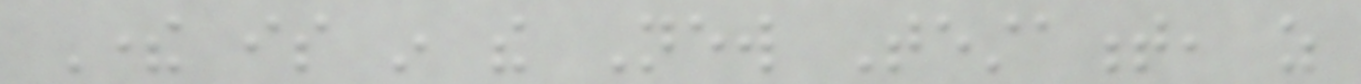There is in the New Testament, as
